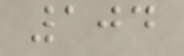104
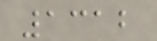1312
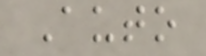Auto
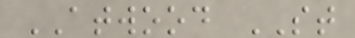ATWOOD ST
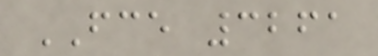FCE 3261
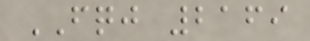FQJ 2169
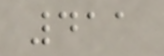411
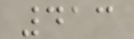413
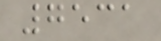7531
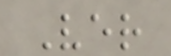Ver
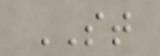ST
